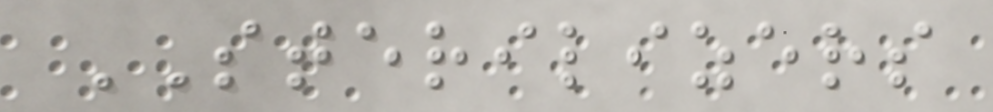STERILIZERS
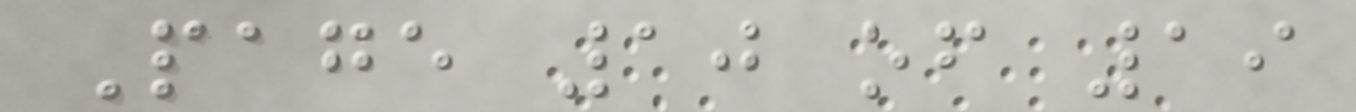Page 10 of 19
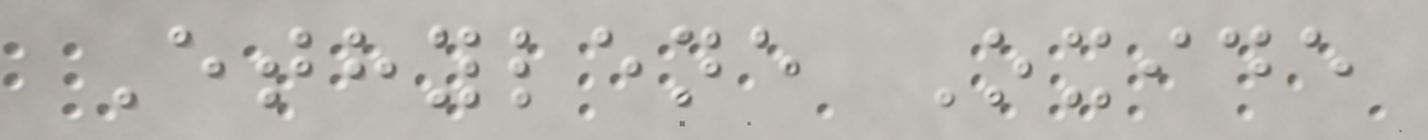Ethylene Oxide
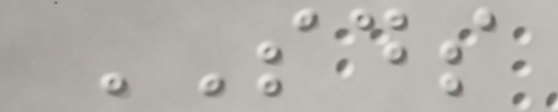SDS
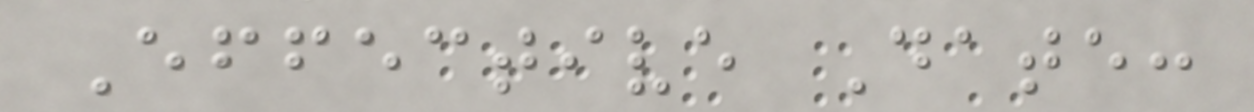Effective Date:
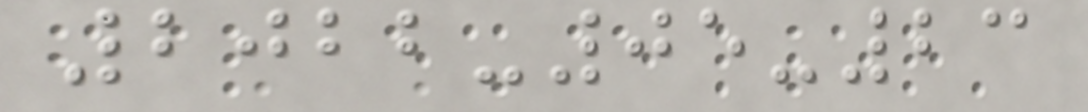2022-05-23
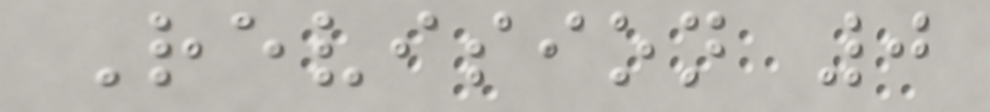Revision 0
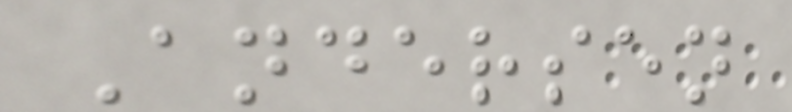Andersen
